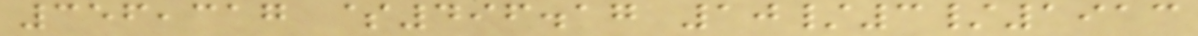356,317 $496.17 10/3/1913
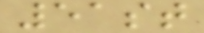51st
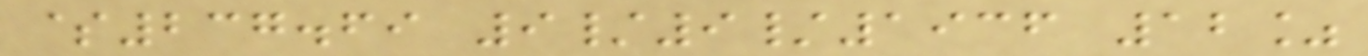$237.69 9/9/1936 12%
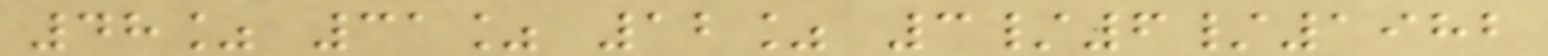48% 31% 12% 3/6/1982
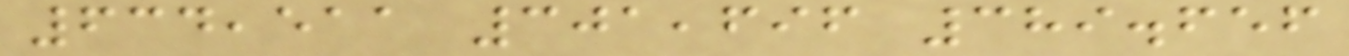634,511 301,696 389.656
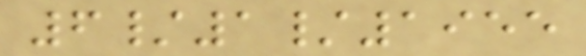6/1/1955
